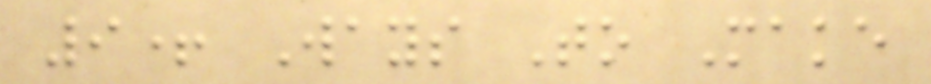9+ Ways To Make
